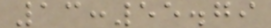13:55.79
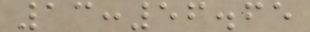13:56.65
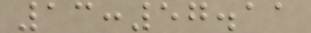13:57.11
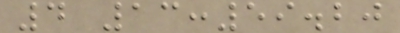4 13:59.20
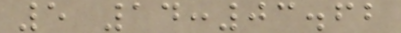5 14:03.62
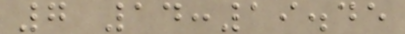7 14:19.45
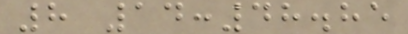8 14:48.85
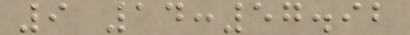9 14:57.92
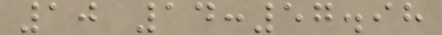10 14:57.98
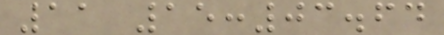11 15:03.64
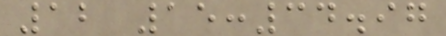12 15:34.97
